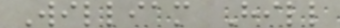William Hill
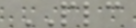PLC
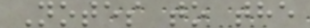Notes to the
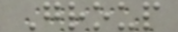Group
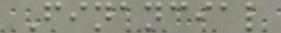Financial
